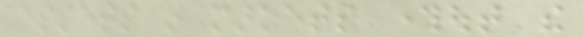assets in markets throughout the
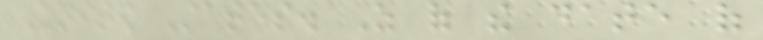United States. As of the date of
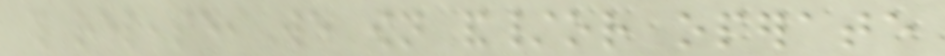this release, we own and/or operate
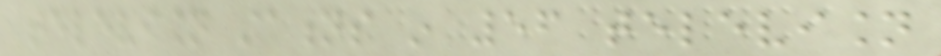television stations in 56 television
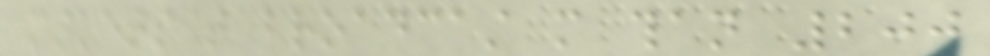markets that broadcast more than 200
